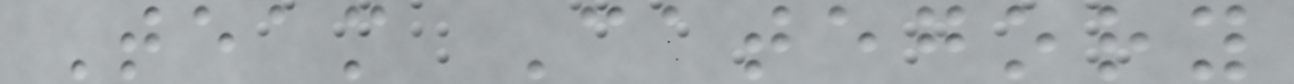Team Category
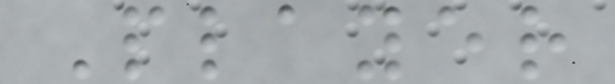Player
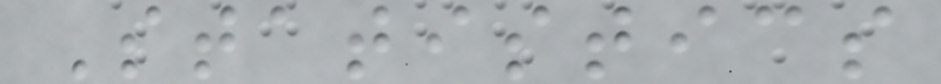Statistics
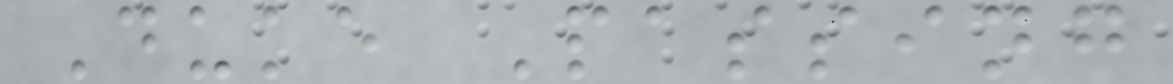Duke Passing
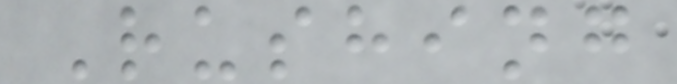Rushing
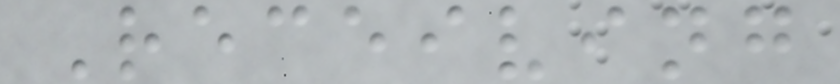Receiving
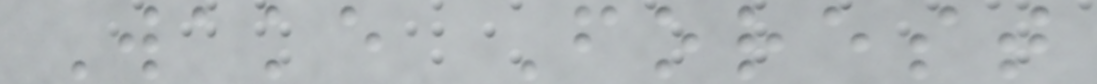Wake Forest
